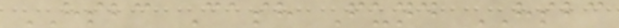HSBC Cash Fund HSBC
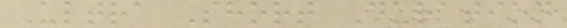Ultra Short Duration
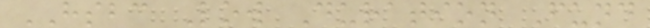HSBC Low Duration Fund
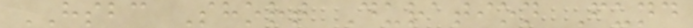HSBC Short Duration Fund
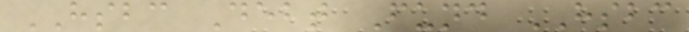HSBC Debt Fund HSBC
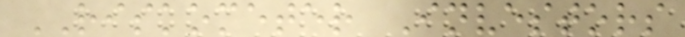RISKOMETER Investors
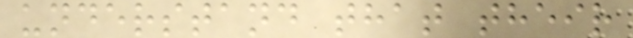understand that their
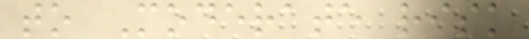to Moderate risk
